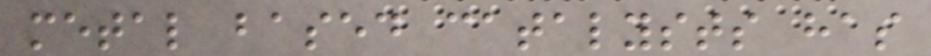metal based catalysts has
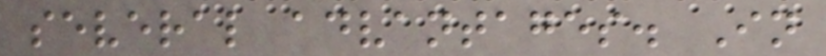several advantages. In
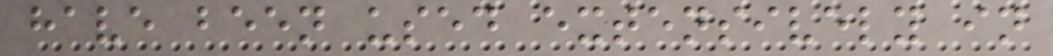have been used extensively in
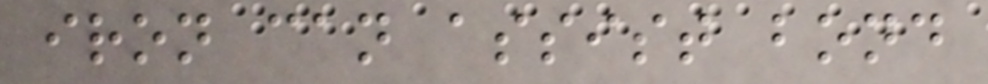iron can assist bond
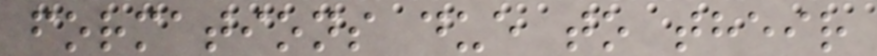formations due to their
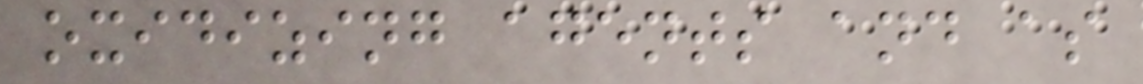oxidizing agents and as
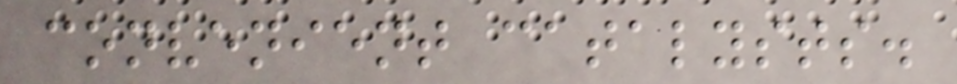convenient catalysts.
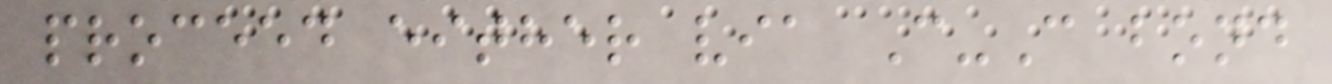proceed either via C-C bond
